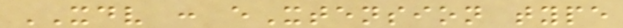XDV : eXtension type
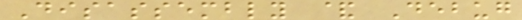Disassembly & Debug
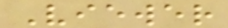Viewer
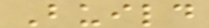Build
